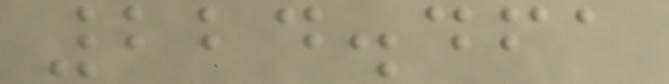224.461
